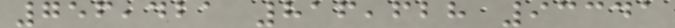756,421 816,628 93341
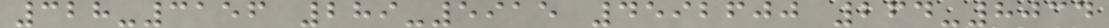328-3156 289-5915 4592600 264-8034
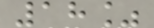18%
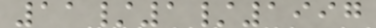11/1/1997
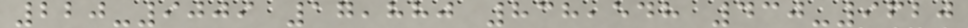220-9009 17,880 838,548 430-9620
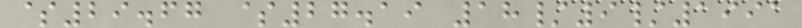$29.67 $27.19 18/9/1991
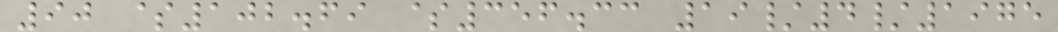90 $102.69 $356.33 19/4/1975
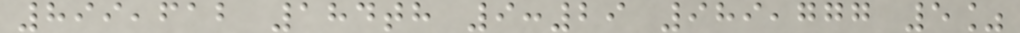899,612 184th 9:29 989,777 5%
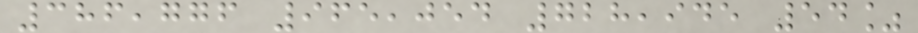386,776 965,054 728,945 54%
